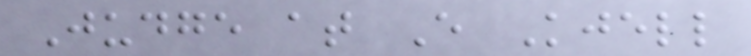Judge at E Kjell
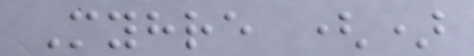Myhre ()
